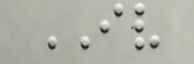IV
